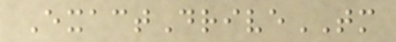ExactDriveTM
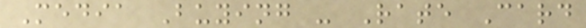Media Buying - Rate Card
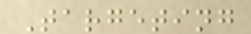Targeting
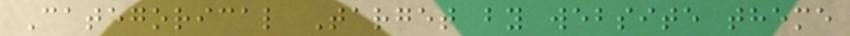Categorical Target by website theme
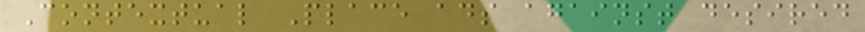Contextual Place ads against desired
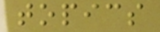topics
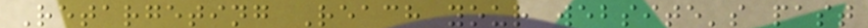Retargeting Reach your website's past
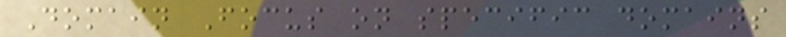Domain Focus on specific domains
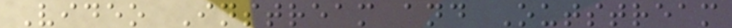Video Instream and Outstream
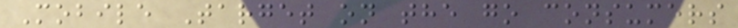Mobile Target on the go consumers
